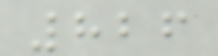826
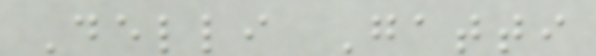Delli Gatti
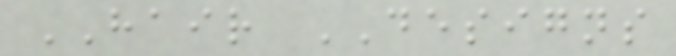HAIR DESIGNS
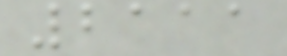2111
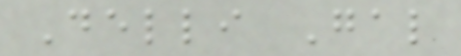Delli Gal
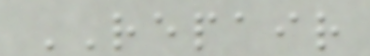REPAIR
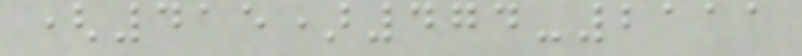(415)474-2111
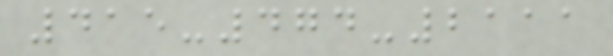415-474-2111
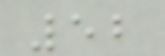52
